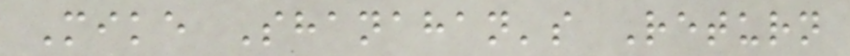Mike Shanahan's Return
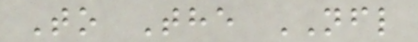To The NFL
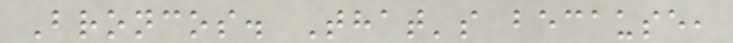Broncos. That's because,
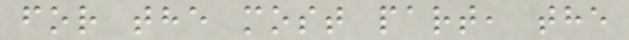for the most part, the
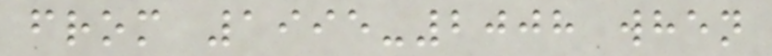from 1995-2008 when
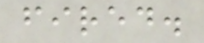fired.
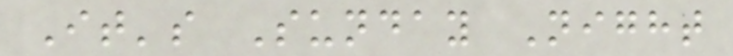It's Sunday Night
